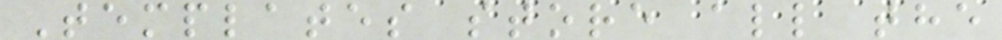Templates store all the
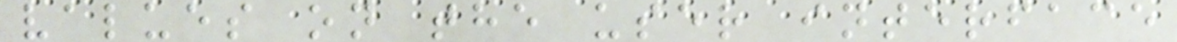values on the user interface
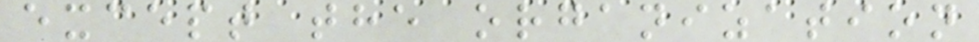except the organization
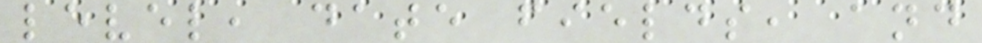level, date fields, and
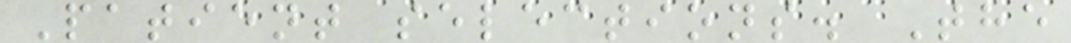Patient selections. The
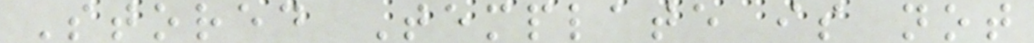Stored Template is not
